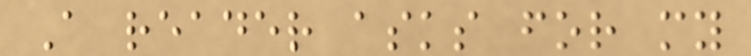A reader asks for my
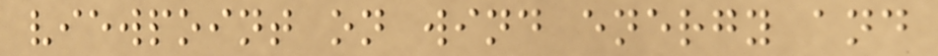viewpoint on wind energy and
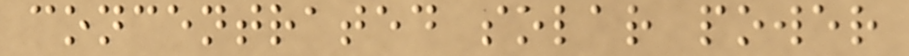concentrated solar power
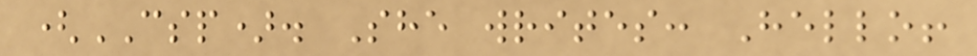(CSP). She writes: Hello!
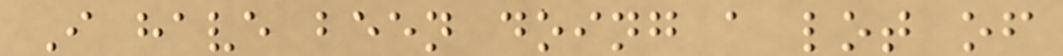I have been doing a lot of
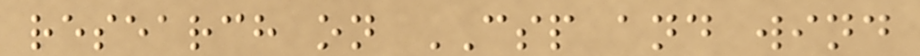research on CSP and wind
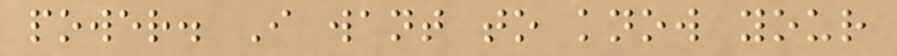power. I want to know your
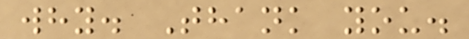why. Thank you.
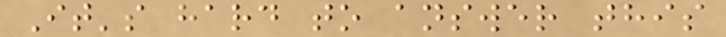It's hard to answer this
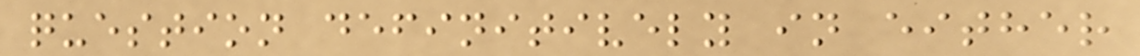question definitively in either
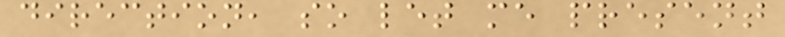direction, so let me present
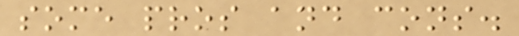some pros and cons.
